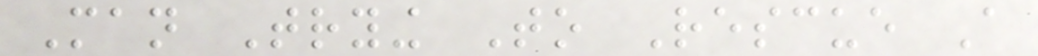Man Trying To Rescue A
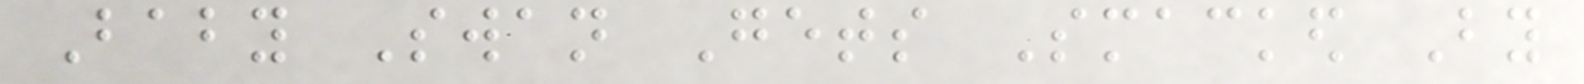Baby Swan Gets Smacked By
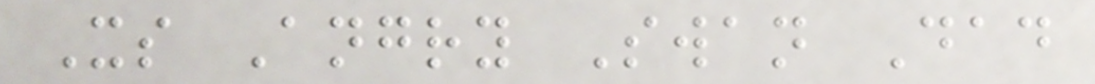Its Angry Swan Dad
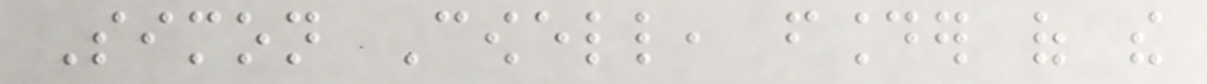Simon Cowell, founder of the
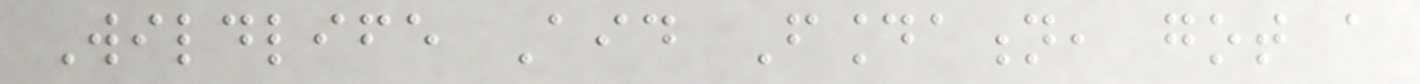Wildlife Aid Foundation, got a
